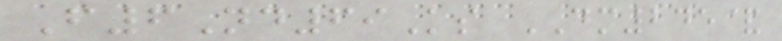F6Nd69Ks DM245&
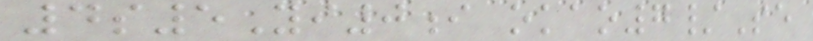4s5Yi0i okao7/Se
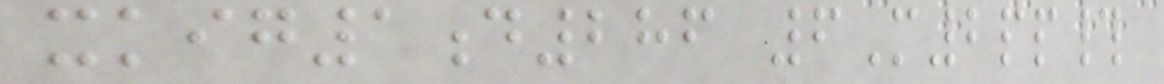xkig1d286 6M2pp#
